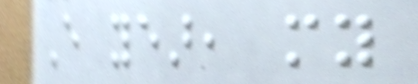Every year, my
